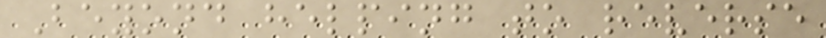Beyond helping to reverse
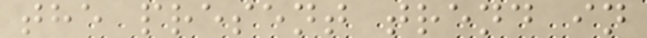the present trend in
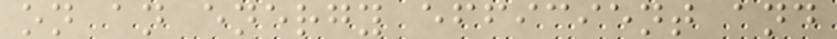on an energy efficient and
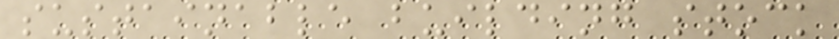sustainable building stock
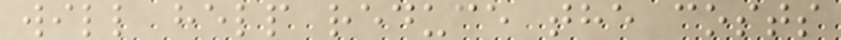will help reduce the costs
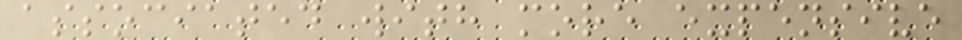associated with more expensive
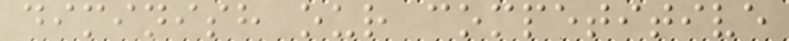diminish our competitive
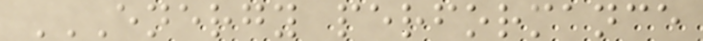ENERGY PERFORMANCE
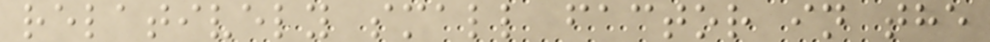relatively small factor in the
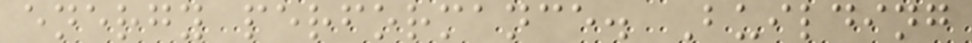energy performance. Building
